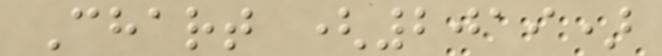Chart (2019)
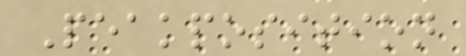Peakposition
